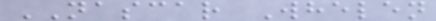NASCAR Whelen
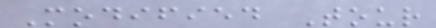Modified Tour
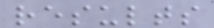results
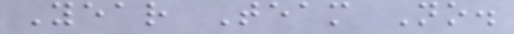Year Team No.
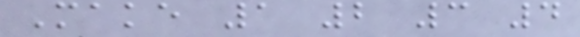Make 1 2 3 4
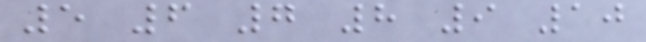5 6 7 8 9 10
